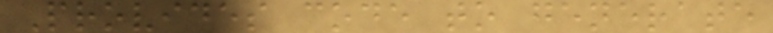Provides code to generate
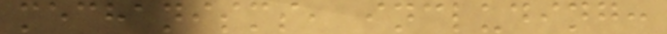mechanisms, including:
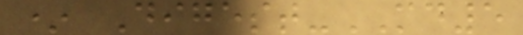* Digest-MD5
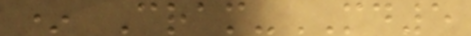* Cram-MD5
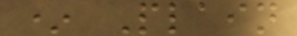* Plain
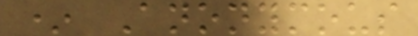* Anonymous
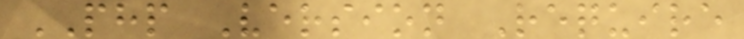PHP Version Require
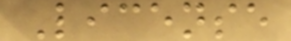License
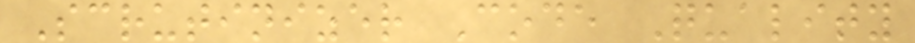Scrutinizer Code Quality
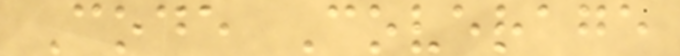Code Coverage
